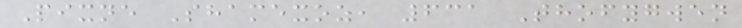Pixne Shamexoz, 631 Thofygwen
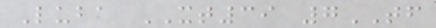Luba XT39 7TF
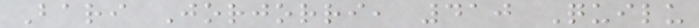Bari Jorjorri, 410 Quilu
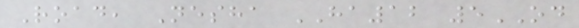Road, Nesha HA12 5OD
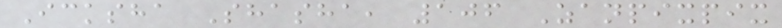Icksha Shasha, 106 Zanpixpix
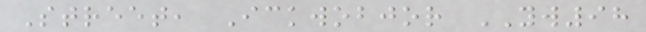Street, Ickwobjor YW98
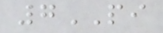7PI
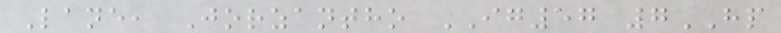Lane, Jorzantho IG57 7HP
